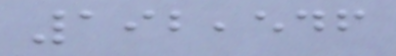192,546
